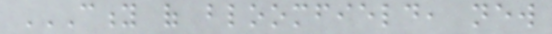CITY OF BLOOMFIELD, NEW
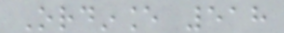Ordinance 518
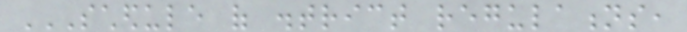SCHEDULE OF DISTRICT REGULATIONS,
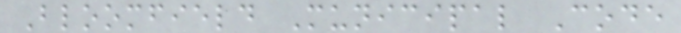Bloomfield Municipal Code
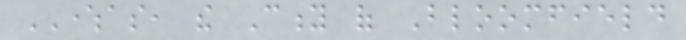WHEREAS, the City of Bloomfield
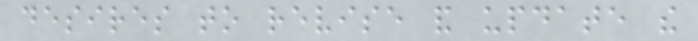desires to revise and update the
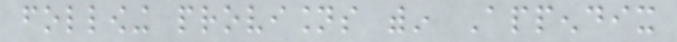following provisions within Appendix
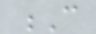C
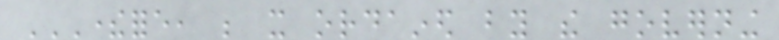THEREFORE, BE IT ORDAINED BY THE GOVERNING
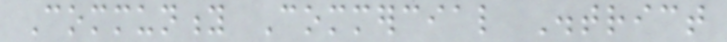Community Commercial District
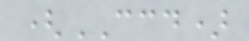(CCD)
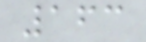163
